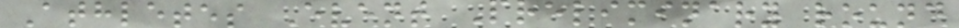Athletes Event Preliminary round
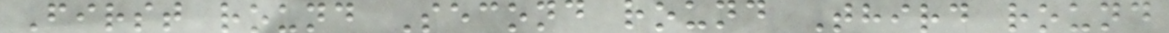First round Second round Third round
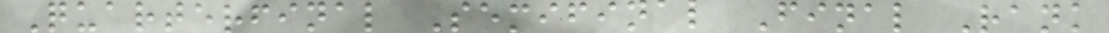Quarterfinal Semifinal Final Rank
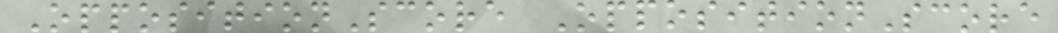OppositionScore OppositionScore
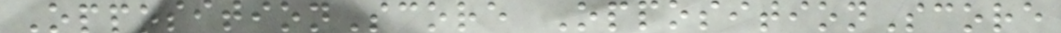OppositionScore OppositionScore
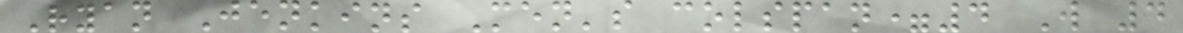Ryan Jenkins Men's colspan=4 W 4
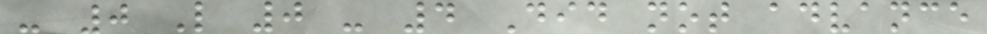- 0 L 0 - 4 Did not advance
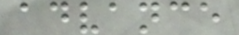advance
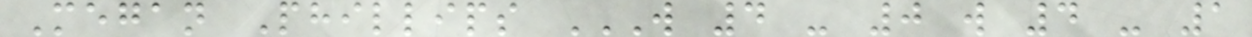Megan Phillips W 4 - 0 W 4 - 1
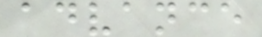advance
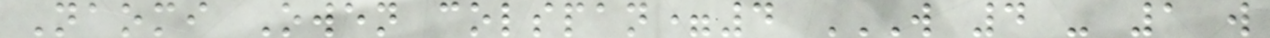Naomi Owen colspan=4 W 4 - 1 W
